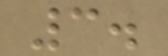3.
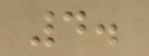4.
